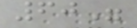60"
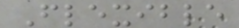Flexible
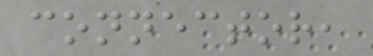connector,
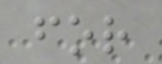for
